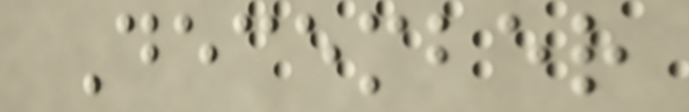December
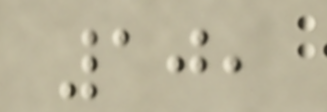10,
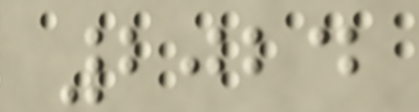2024
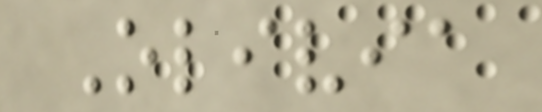Olivia
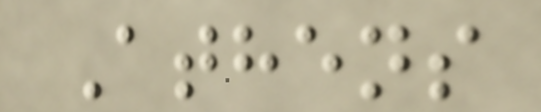Athens
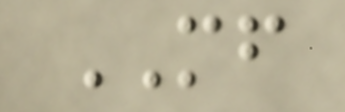MF
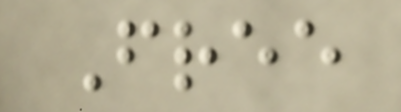Free
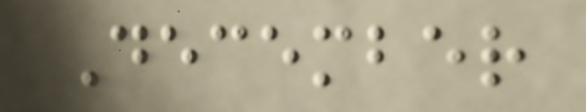December
